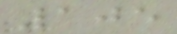105
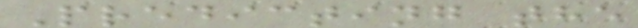Predicting the
